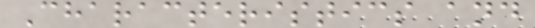Characteristics and
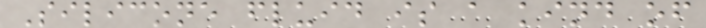Silicone fluid is a kind of
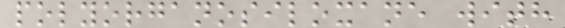polyorganosiloxane with
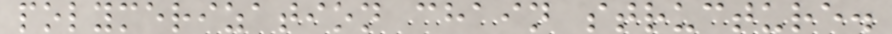polymerization chain structure.
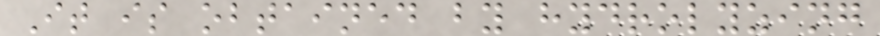It is obtained by hydrolyzing
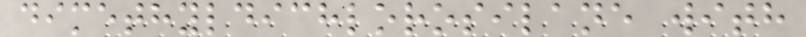dimethyldichlorosilane with
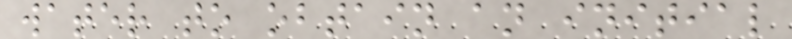water to obtain an initial
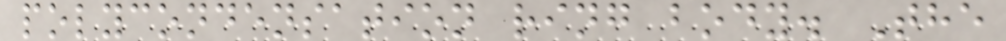polycondensation ring body. The
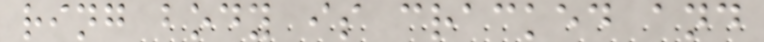ring body is cracked and
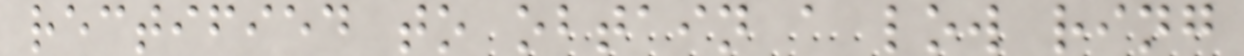rectified to obtain a low ring
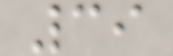39
